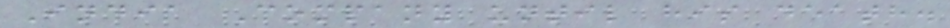India Company until his death.
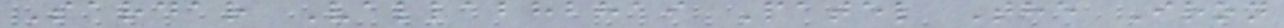Sardar Vallabhbhai Patel The Iron
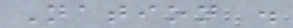Nation .
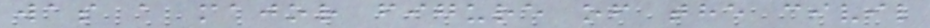was a major figure of the civil
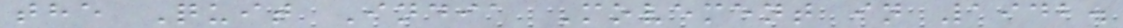the Quit India Movement in 1942.
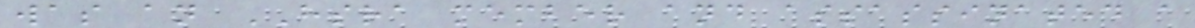was an HSRA member and assassinated a
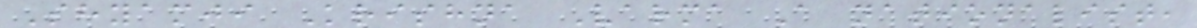Shyamji Krishna Varma A nationalist,
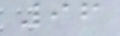96
